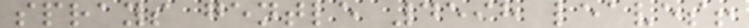sprays gentle 4598 leaves!
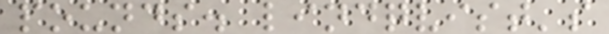pounds. lindqvist's
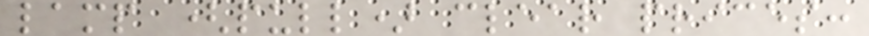lamp (pull) clear prices:
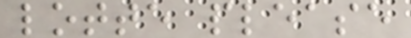lotte please
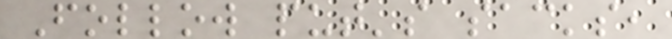Follow put's sacks,
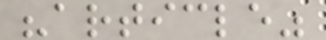"article"
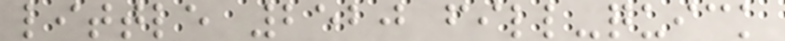little 2520 fill-quick
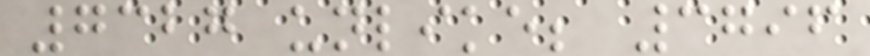7327 unlike; 3796
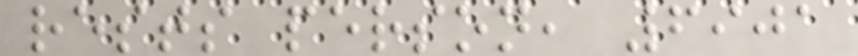rests person, 6901
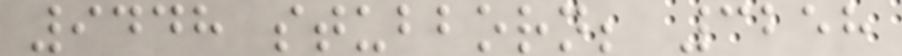9448 stubborn; 3258
